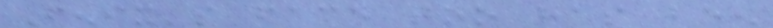Fenix's face too has been
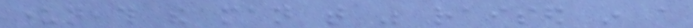underneath the man that was raised in a
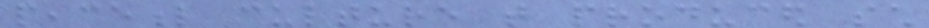peaceful culture that produced such
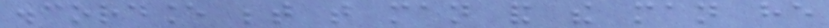discordance between that man and the man he
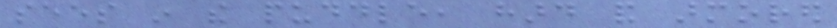sees in the puddle, hard and armored
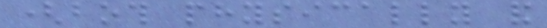(both physically and
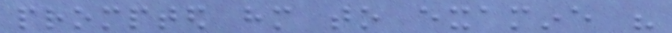prompted him to examine his
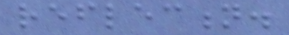reflection.
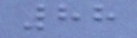88
